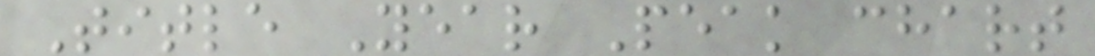Title Year Peak chart
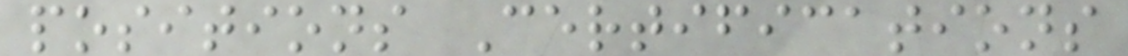positions Certifications
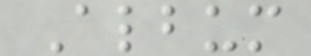Album
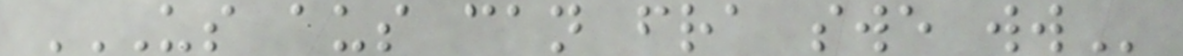US AUS CAN FRA SWE WW
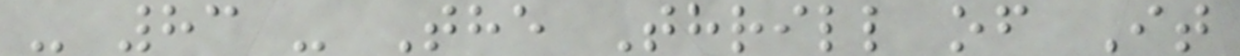- 83 - The Thrill of It
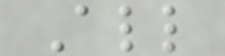All
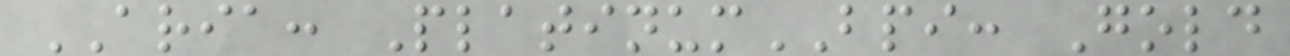ARIA: PlatinumBPI: Gold
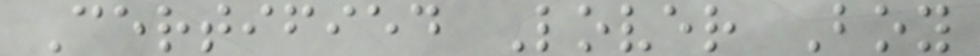Certified Lover Boy
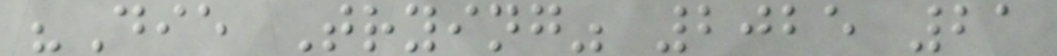"Die Trying" 2025 21
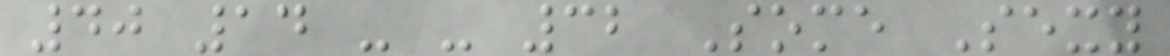40 14 - - 32 Some Sexy
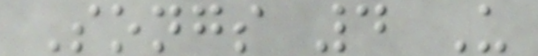Songs 4 U
